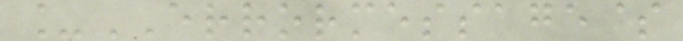_ERRORMESSAGE$
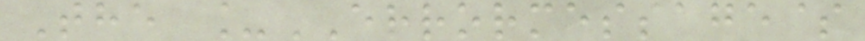The _ERRORMESSAGE$
